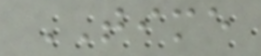TIME
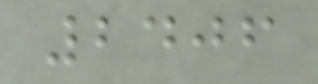2406
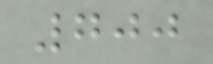700
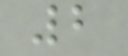2
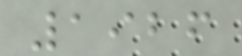1926
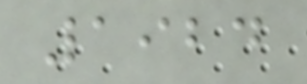1924
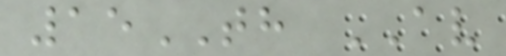15TH AV
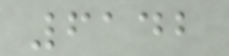6142
